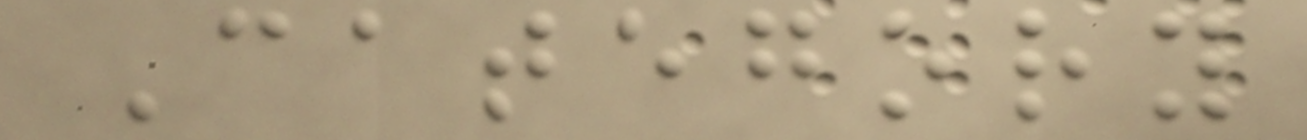Category
